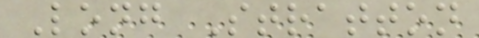Long Stratton
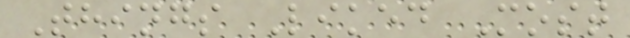Things Liked Most
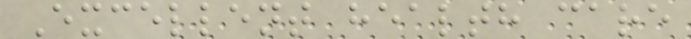Excellent health care
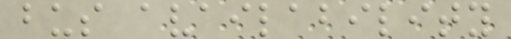bus availability
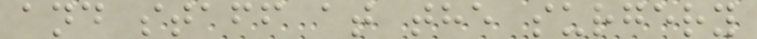and staff at the surgery
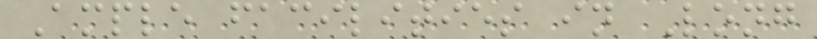Ample facilities in Long
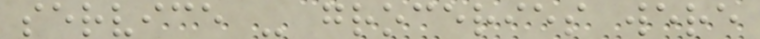service - groceries were
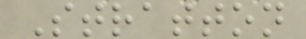Stratton
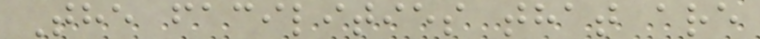The facilities that are
